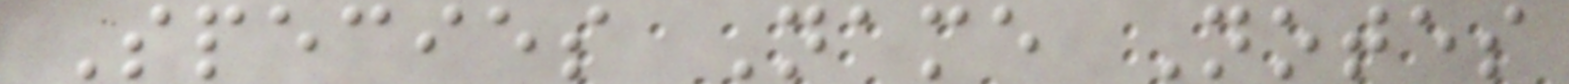Species Name Notes
